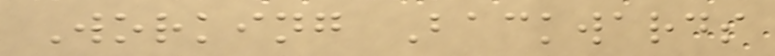Working Backwards
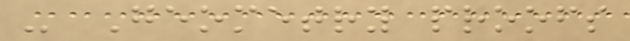- Geometry proofs
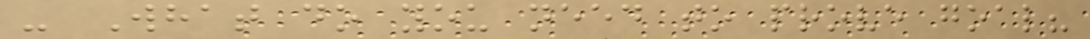- What do you need to prove goal?
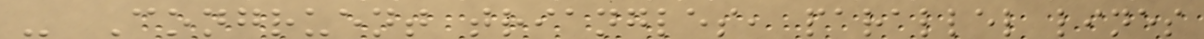- Congruent triangles, parallel lines
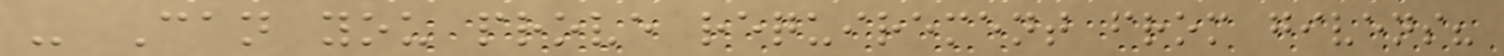- Can you prove requirement from givens?
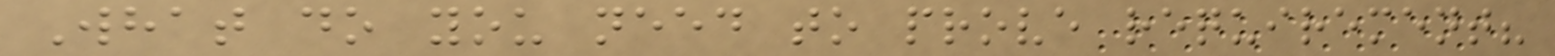What do you need to prove requirement?
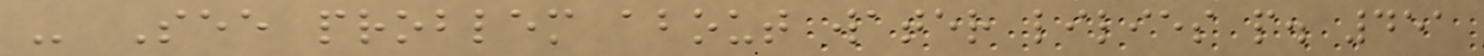- See problem about water lilies p. 451
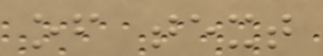of text
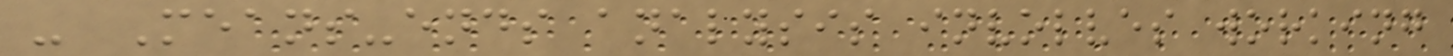- Means-ends analysis involves working
